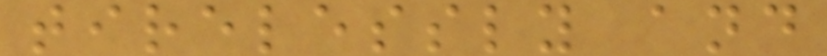tirelessly and
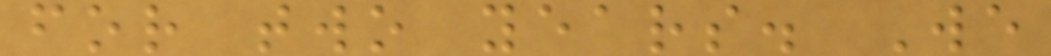for two years. We
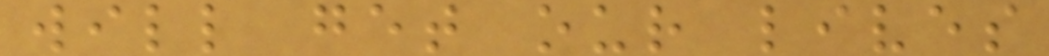will get our lives
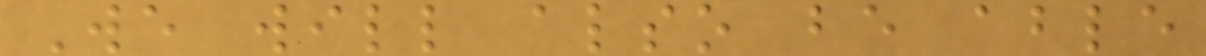We will also be able
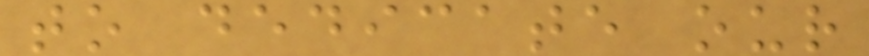to dedicate our
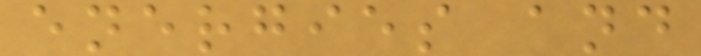energies and
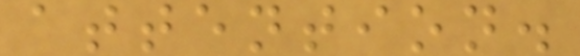attention.
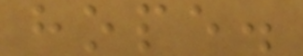hope.
